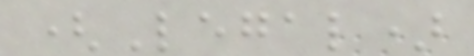(Legal)
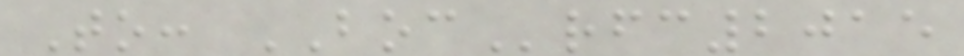To: BOCrfc2015
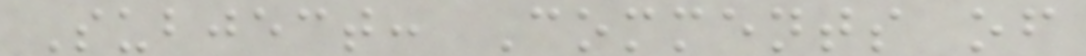Subject: Comments of
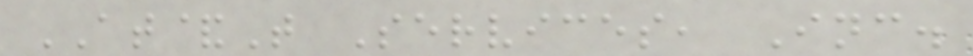AT&T Services, Inc.
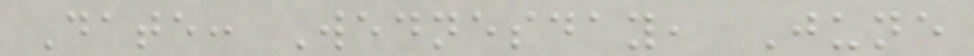Date: Wednesday, June
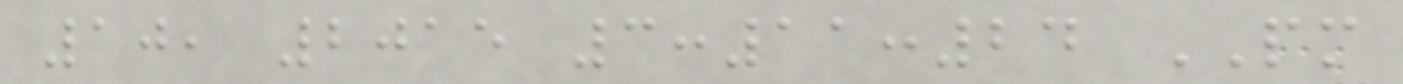10, 2015 3:11:24 PM
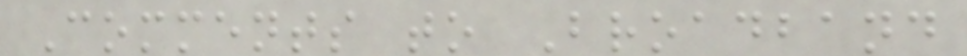Comments to Broadband
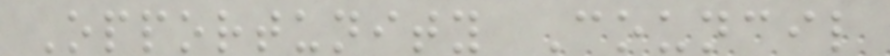Opportunity Council
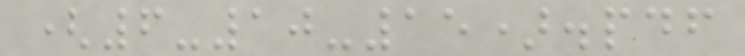(6-10-15).pdf
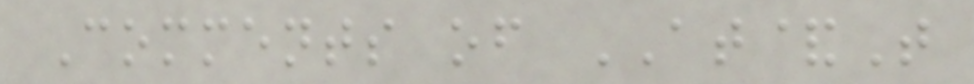Comments of AT&T
